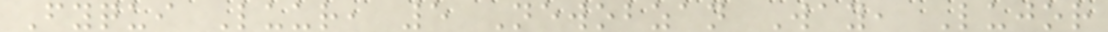Fyqui Luur, 5 Newobzan Way, Lujor
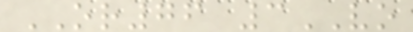OR76 3VO
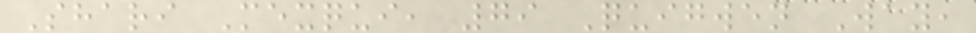Shari Mexqui, 79 Quigwen Way,
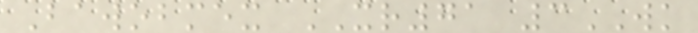Bawobmex XR71 3WK
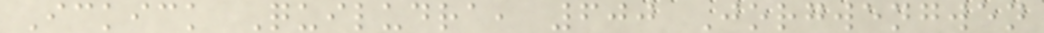Ickick Quiludra, 600 Jorgwengwen
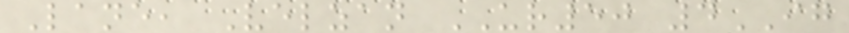Lane, Velzan UR50 4IG
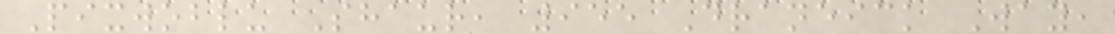Pixwoblu Shaur, 955 Draneick Way,
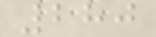280
